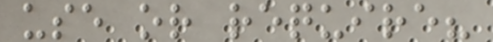use or require?
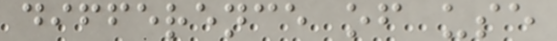difference of use
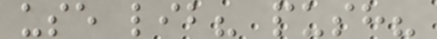use lib? push?
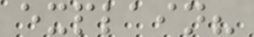explain?
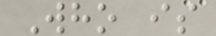Who is
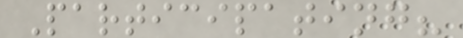Participating?
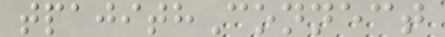tpajithConnect
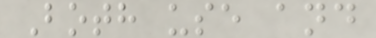Both use and
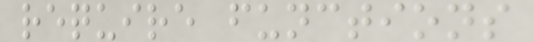require functions
